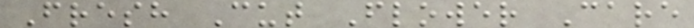Fresh Cut Flower Care
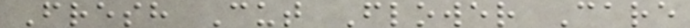Fresh Cut Flower Care
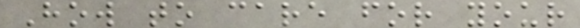How to care for your
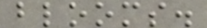blooms.
